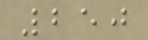250
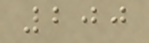200
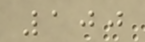100
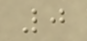0
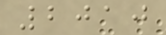2010
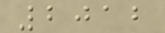2012
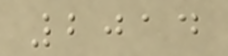2014
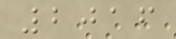2016
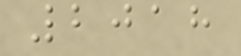2018
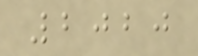2020
